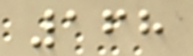168
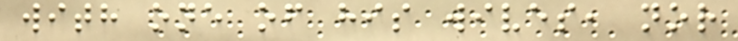with one of his wives, nor
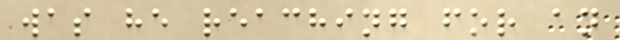was he reaching for an
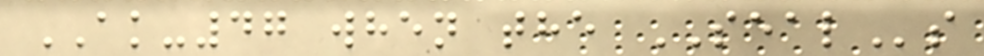AK-47 when the SEALs
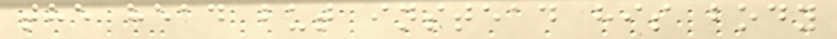the head but instead his body
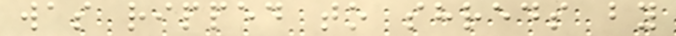was ripped to shreds by
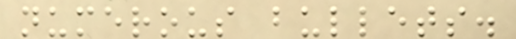numerous bullets.
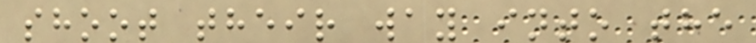shoot their way into the
